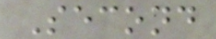Second
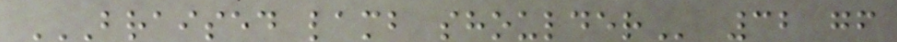BRAISED LAMB SHOULDER 32 gf
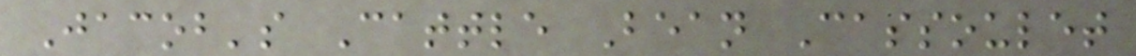Jacob's Cattle Bean Cassoulet
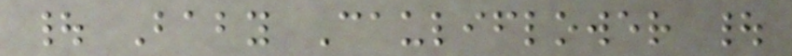| Baby Cauliflower |
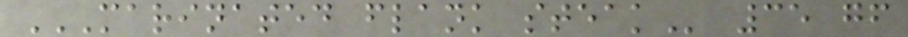MARINATED FLANK STEAK 35 gf
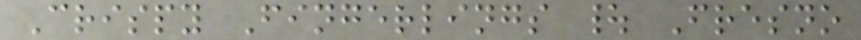Crispy Fingerlings | Fresno
